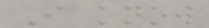I know
